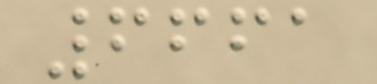6661
